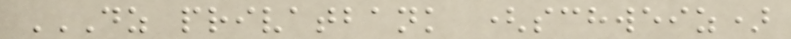DZ PRIVATBANK (SCHWEIZ)
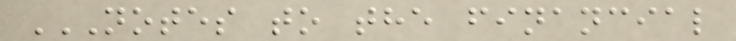NOTES TO THE FINANCIAL
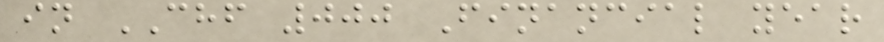in CHF 000 Financial year
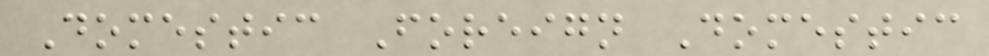Domestic Foreign Domestic
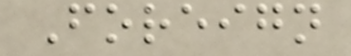Foreign
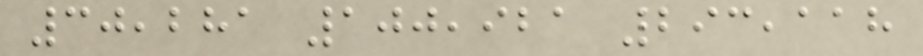30,281 100,921 293,118
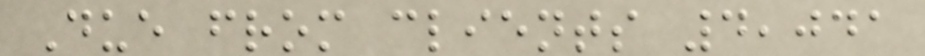Due from clients 4,041
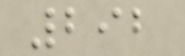292
